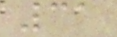31
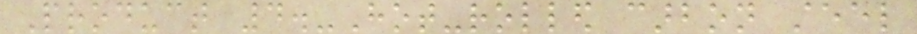Product 4.-Hot-rolled carbon steel
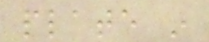plate in
